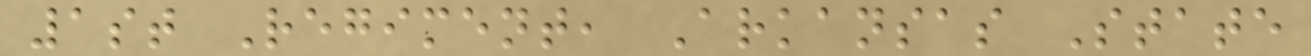1st Regiment, Arkansas State
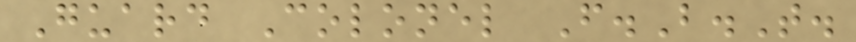Guard Colonel F.B.T.
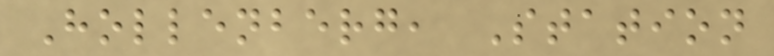Hollenberg, Station
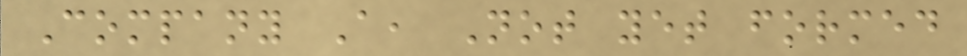Company A, Not yet formed
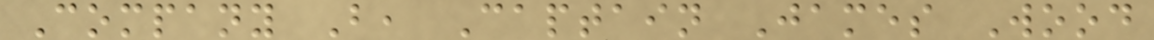Company B, Captain James Wood
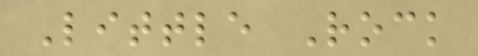Little Rock
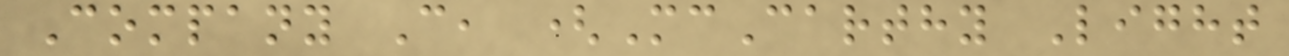Company C, (McCarthy Light
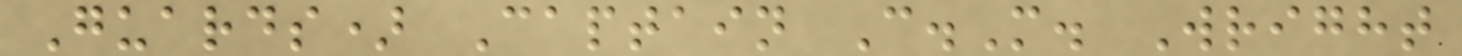Guards) Captain C.M. Wright
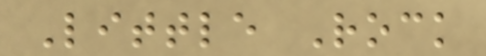Little Rock
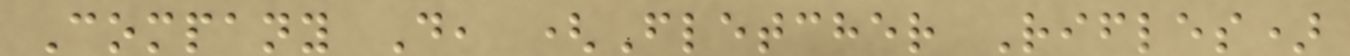Company D, (Fletcher Rifles)
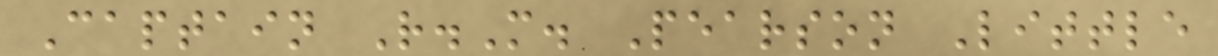Captain R.M. Pearson Little
